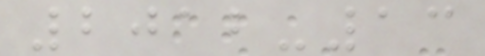2012-13
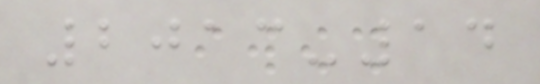2013-14
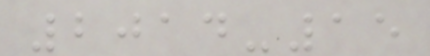2014-15
